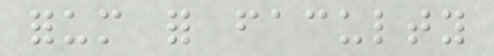forum for faculty
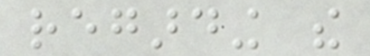regarding the
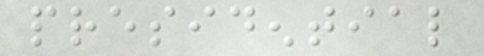presidential
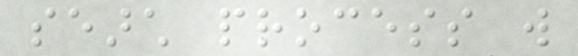search process will
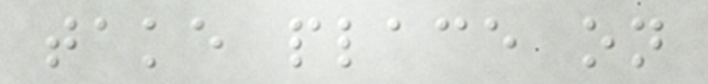take place on
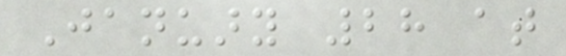January 28 at
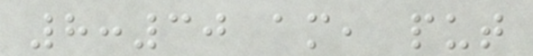8:30 am, put
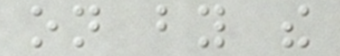on by the
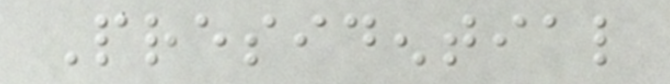Presidential
